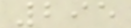295
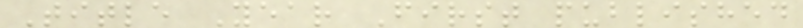Title Year First published
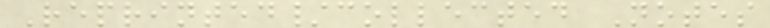Reprinted/collected Notes
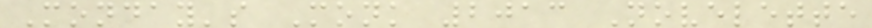Monday's Monk 2013 Novelette
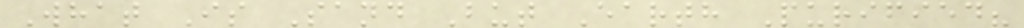What Is Sand But Earth Purified?
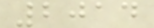2014
